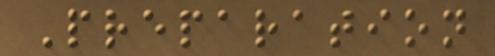Preparation
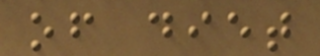of diet
